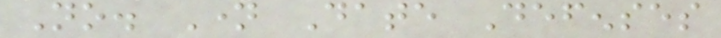No. Name Date Defenses
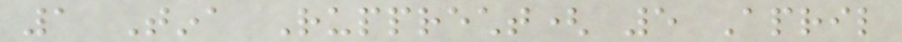1 Tina Rupprecht( 5 April
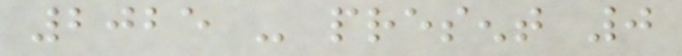2025 - present 0
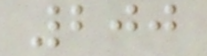200
